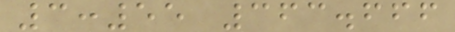3:55 363.666
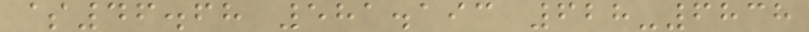$46.68 581.193 628-6838
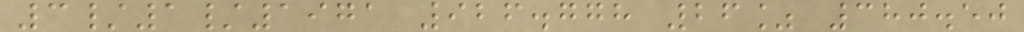3/1/1971 926.778 26% 380.50
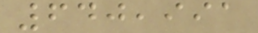640,991
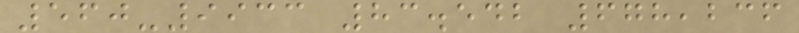560-9933 83.542 678,236
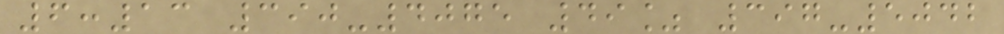6:13 390-4075 49% 397-5042
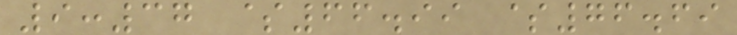9:37 $66.99 $76.69
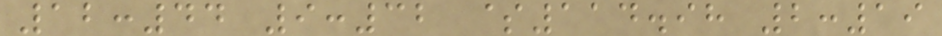12:44 9:32 $114.98 2:19
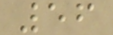56
